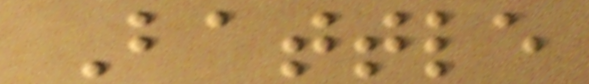Battle
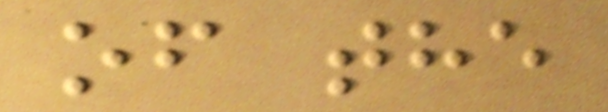of the
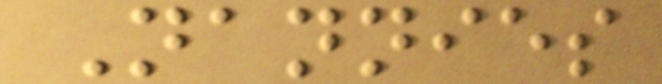Nannies
